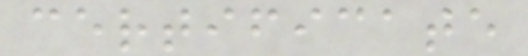certificate
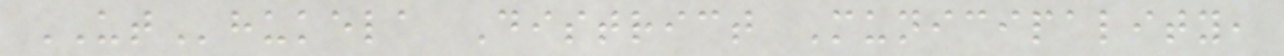UThukela District Municipality,
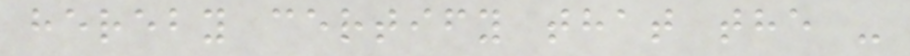hereby certify that the -
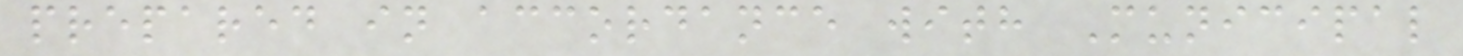prepared in accordance with Municipal
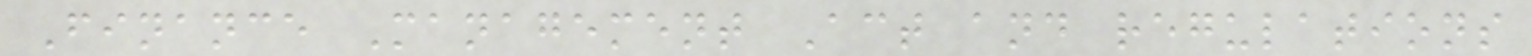Finance Management Act and regulations
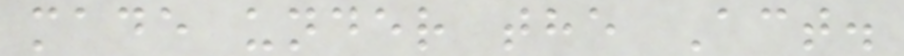made under the Act.
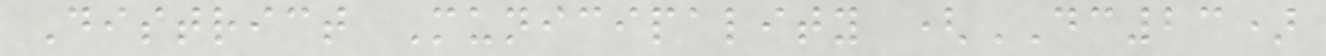District Municipality (DC23)
